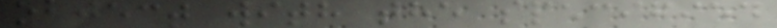object with the specified
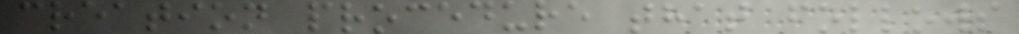creation procedure that follows
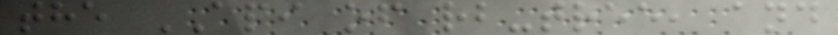the API of rb-tree, and
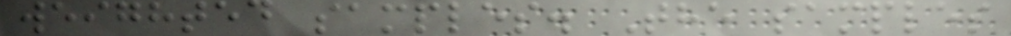weighted samples. The samples
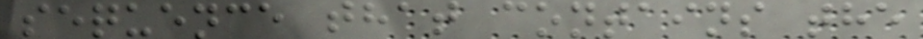sequence that contains the
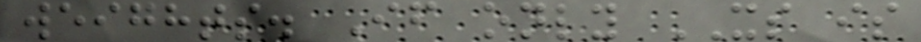weights. If only XS is
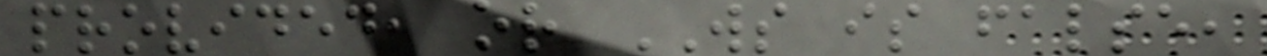provided, or WS is false,
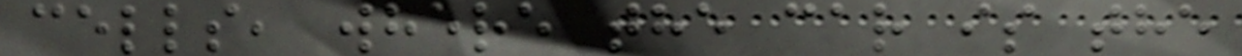cells, where the car is the
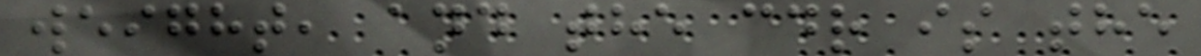weight, and the cdr is the
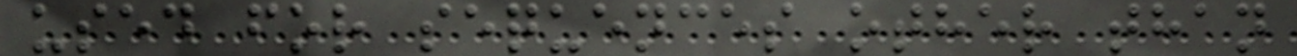used for sequences other than
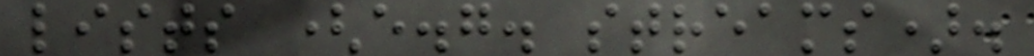lists (e.g. streams).
